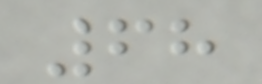68
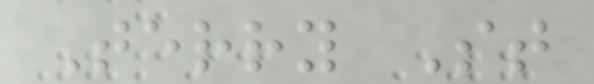Terry St
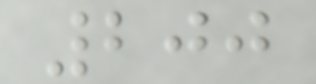200
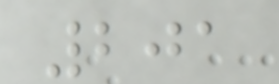201
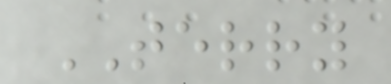TERRY
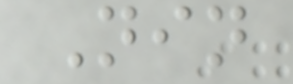Nin
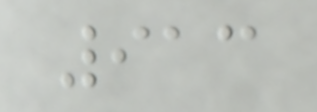913
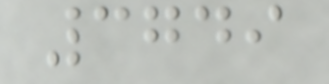3749
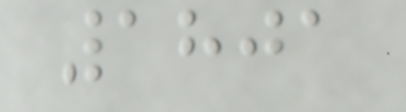1801
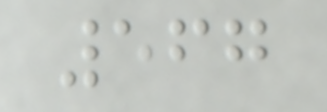567
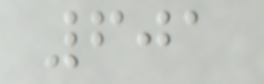601
